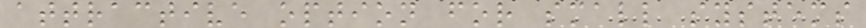attractive option for small systems
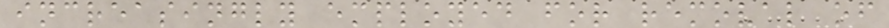increasingly employed for removal of
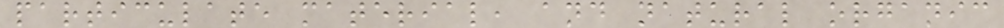particulate material, and natural organic
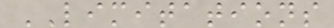LIMITATIONS
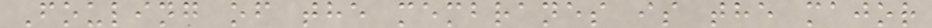Fouling of the membranes is the major
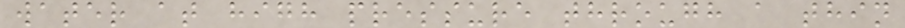water at high pressure through a thin
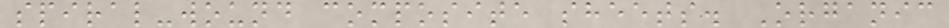spiral-wound composite sheets. Organic
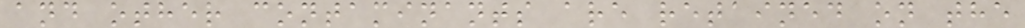and other contaminants are retained on the
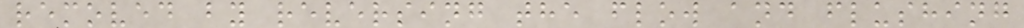removed by reversing the flow and flushing
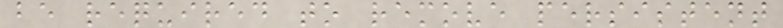be required to remove persistent
